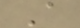A
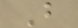B
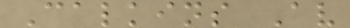Calkins Av
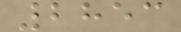2853
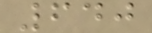640
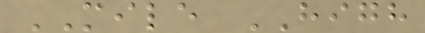MILE HIGH
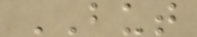BUT
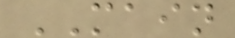MAIN
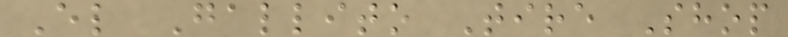El Gallito Tire Shop
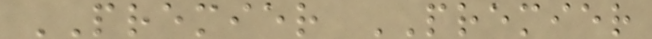PREMIER PREMIER
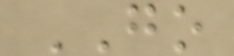GO
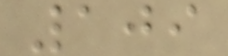109
